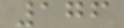176
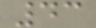43
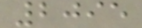2095
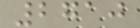2710
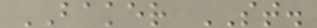BAKER ST.
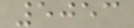5053
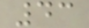43
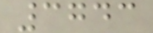3743
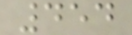454
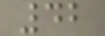42
